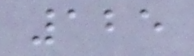125
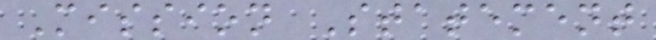Mission Statement
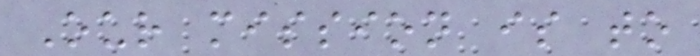Our mission is to
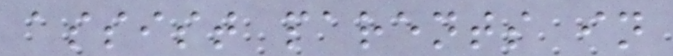assist parents in
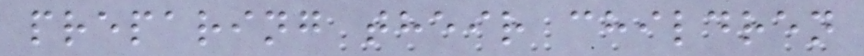preparing their children
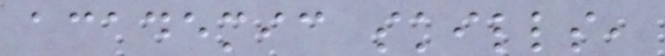academic skills,
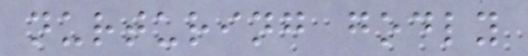nurturing godly
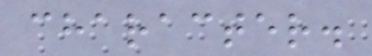character.
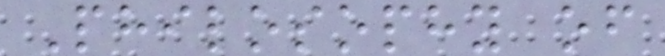Philosophy of
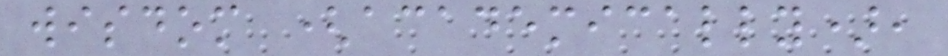wisdom (academically),
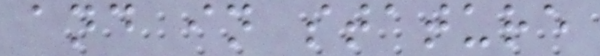and in stature
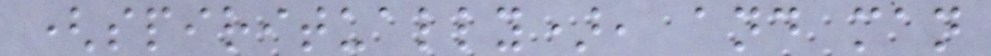(spiritually), and man
